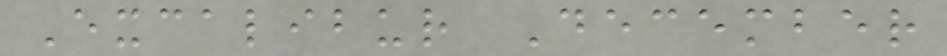Excalibur December
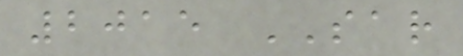2015 SAR
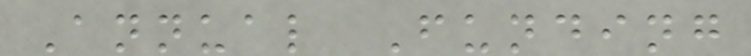Annual Funding
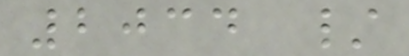2034 /
